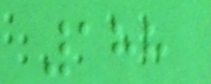188
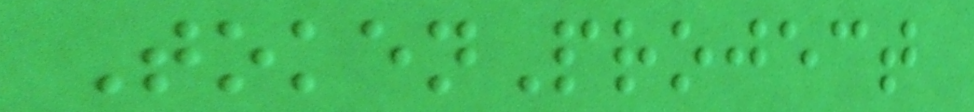TokenProject
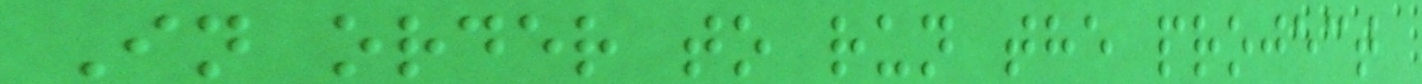In order to run the project
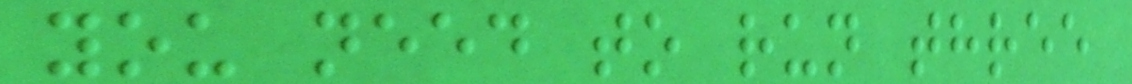you need to run three
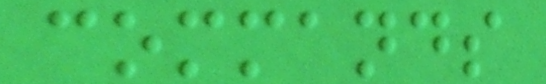commands
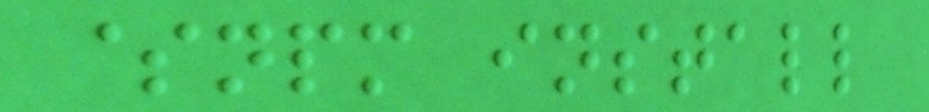$npm install
